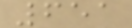651
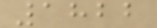1822
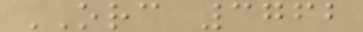ORC 3762
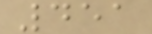451
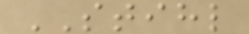STIHL
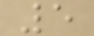5
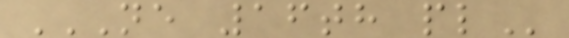NE 16TH PL
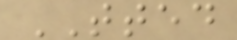TTED
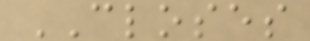CLOSES
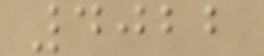4022
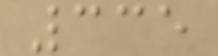335
